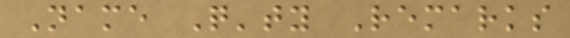Name Q'ty Remarks
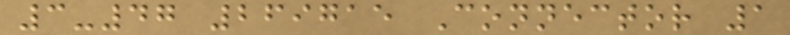3-47 269715 Connector 1
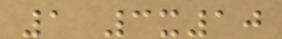1 3x10
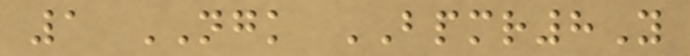1 NGK BPMR8Y
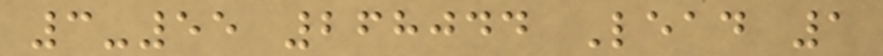3-55 268044 Lead 1
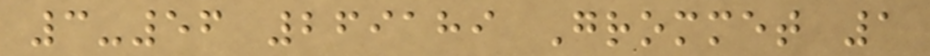3-56 269189 Grommet 1
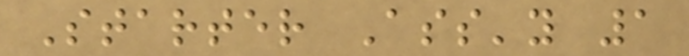Starter Ass'y 1
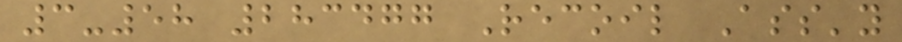3-58 283477 Recoil Ass'y
